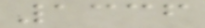1336
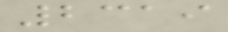2319
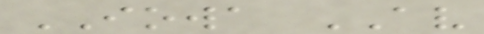IOWA AV
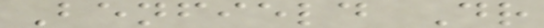Benfield Dr
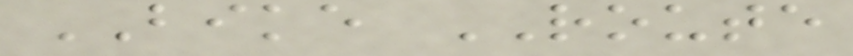BIKE ROUTE
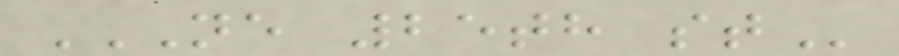NE 25TH ST
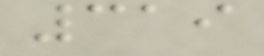319
